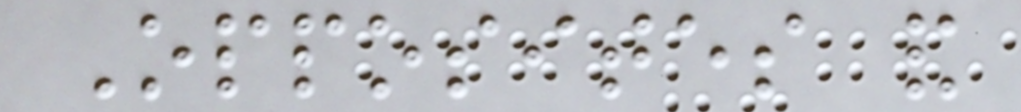Opposites and
